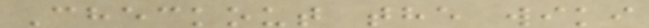Checkout the wiki
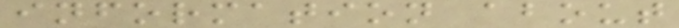information about
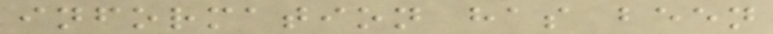information has been
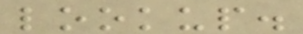lookup.
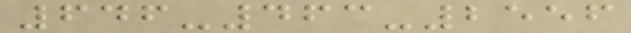646-463-2556
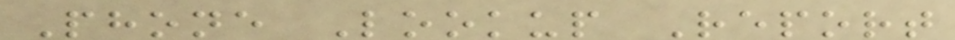Phone Lookup Report
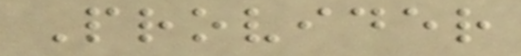Provider
